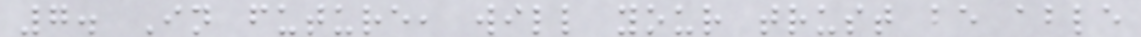7. In future, will your trust be able
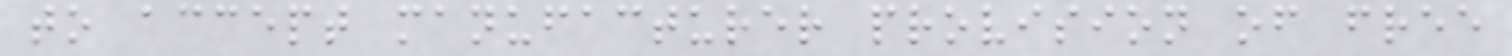to accept manufacturer provision of free
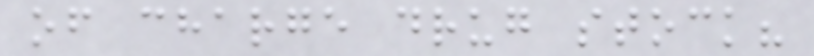of charge drug stock?
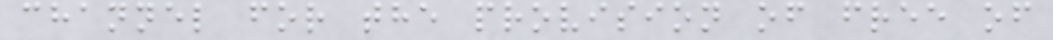channel for the provision of free of
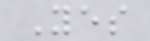Yes
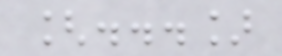[...]
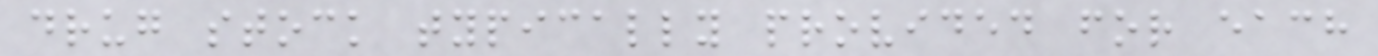drug stock typically provided for each
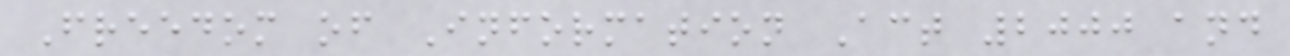Freedom of Information Act 2000 and
